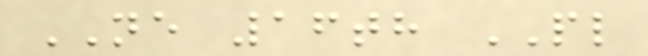NE 16th PL
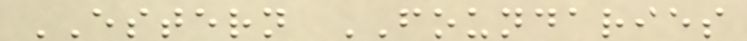ESTERN FOUNDARIES
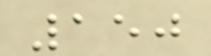150
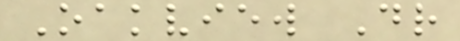Oakview Dr
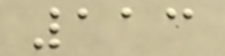113
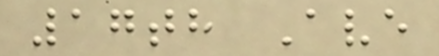17th Ave
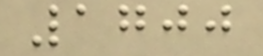1700
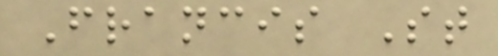Francis St
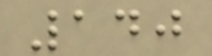140
